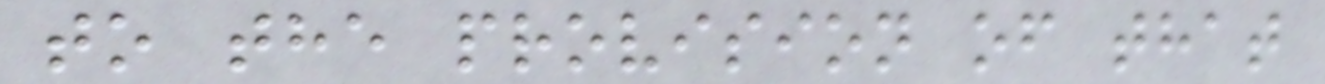to the provision of that
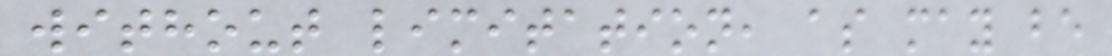without limitation, as may be
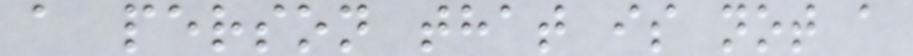a person that is not a
